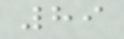89
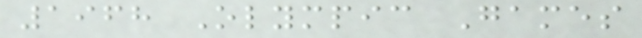1968 Olympic Games
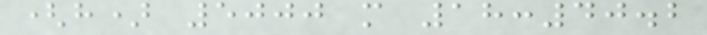(h) 5000 m 18:40.2
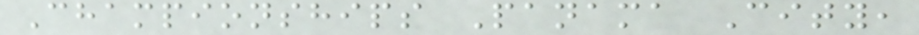Championships Panama City,
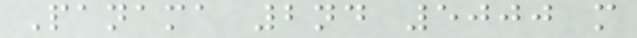Panama 2nd 5000 m
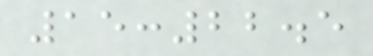15:22.5
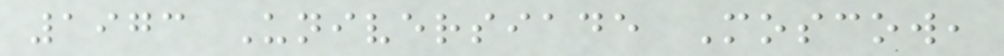1973 Universiade Moscow,
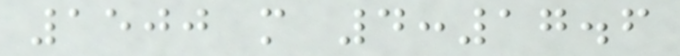1500 m 4:17.6
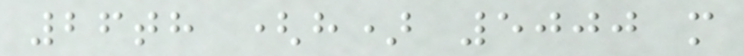26th (h) 5000 m
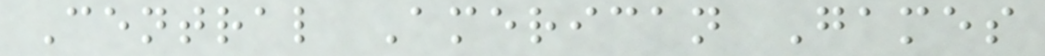Central American Games
